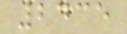2435
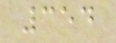354
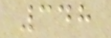348
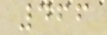466
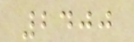2400
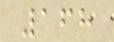168
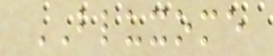BLUXOME
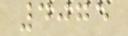4075
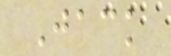Jack
